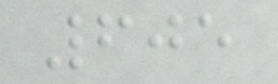605
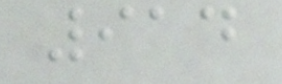914
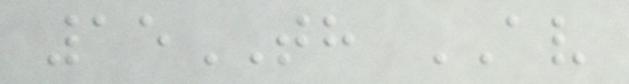15TH AV
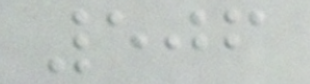506
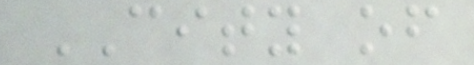CITY of
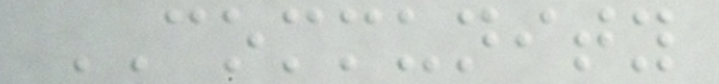COMMUNITY
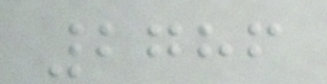2786
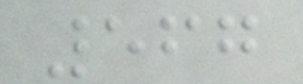567
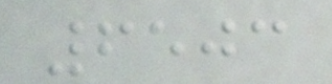6503
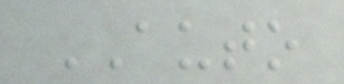AUTO
